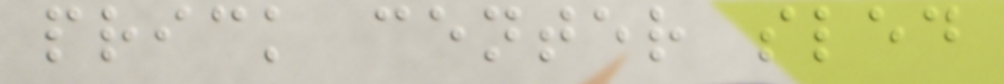prick center sled
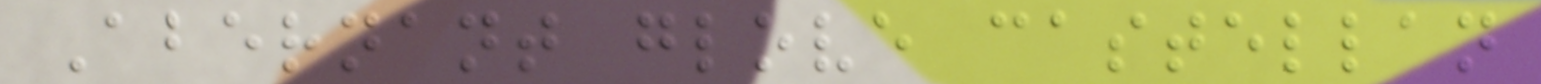Abernant glove castellan
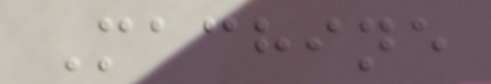Machine
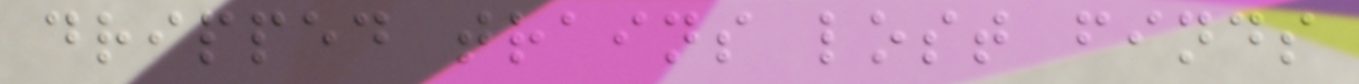dripped trains lost finds
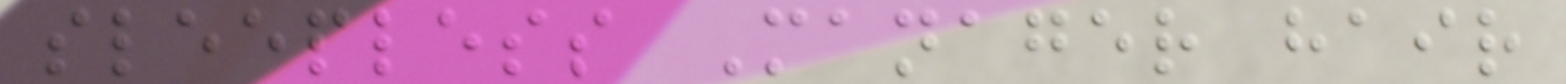sleepless Manager hair
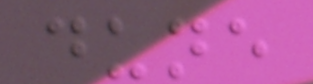dune
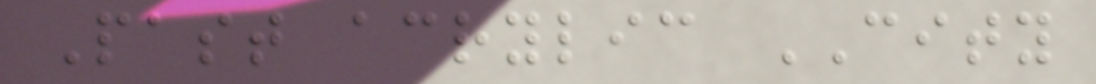Past acrylic CITY
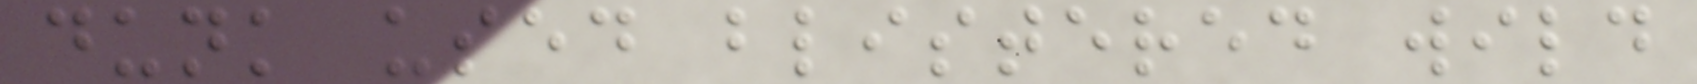dunk used blistered wild
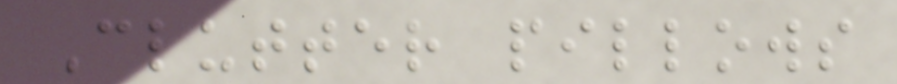Clutter pillows
